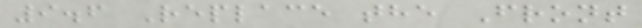9.6 Replace the Front
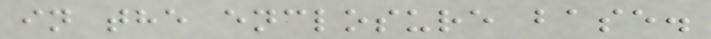in the enclosure base.
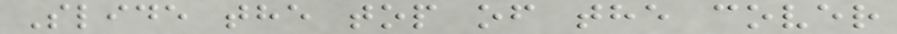Slide the top of the cover
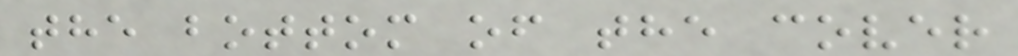the bottom of the cover
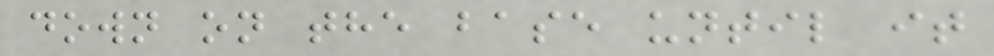down on the base until it
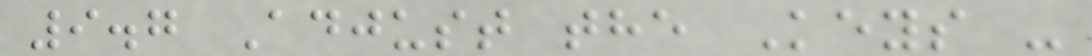9.7 Adjust the Keys -
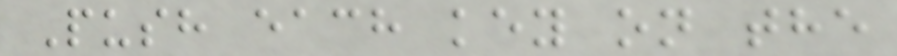Push each key on the
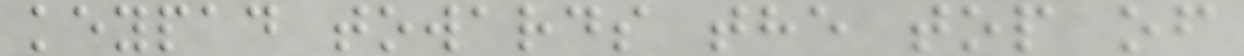keypad towards the top of
